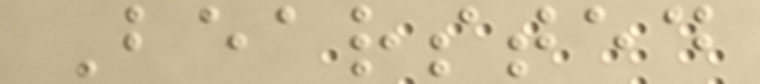Bearsted
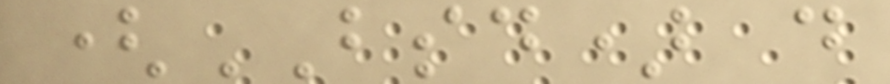(BSD) d
